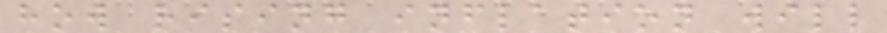how rising inflation will
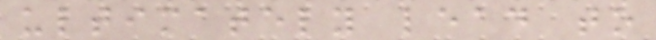ultimately lead to
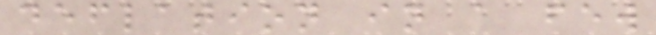deflation in a few
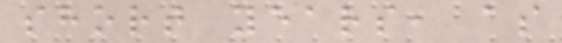short years, as
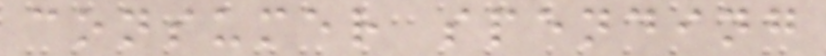consumer spending
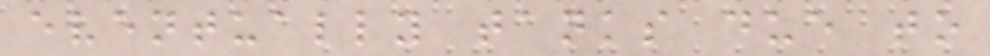eventually tanks due to
